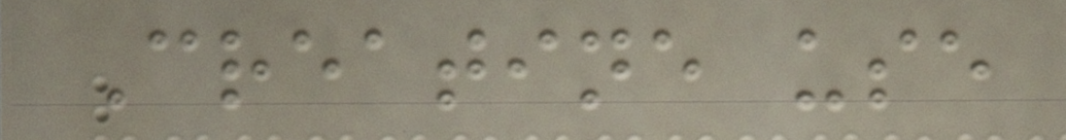Creatine use
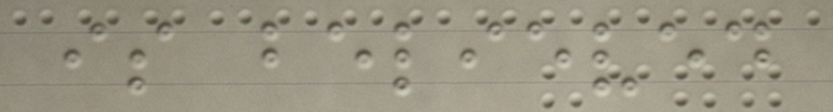is believed
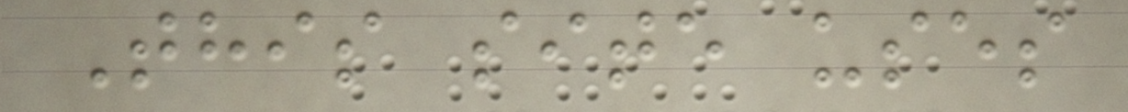This site uses
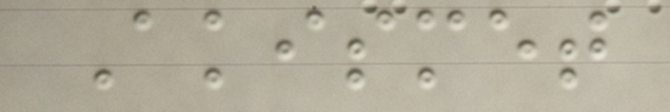Akismet
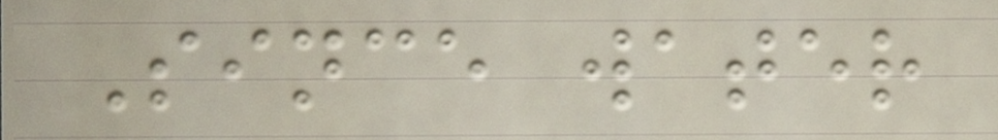Since water
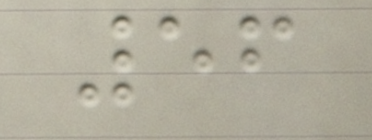56
